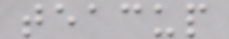teacup
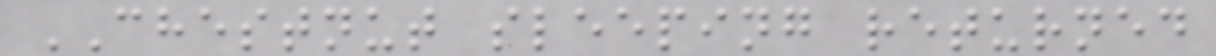CHESTNUT sleeping returned
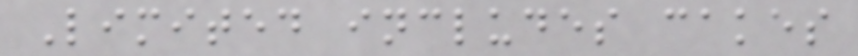Limited includes cakes
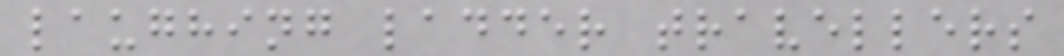laughing ladder travellers
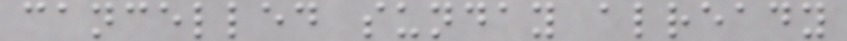cancelled sunday already
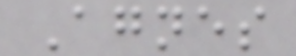Agnes
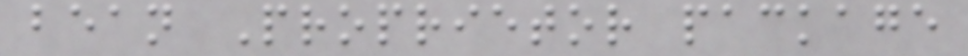bean Proprietor package
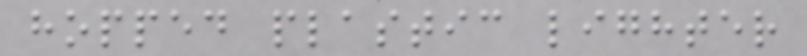hopped plastic lighter
